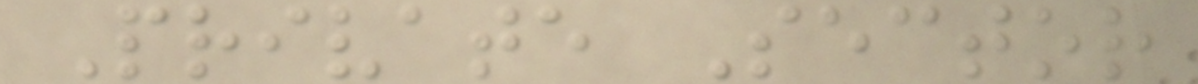Private Sector
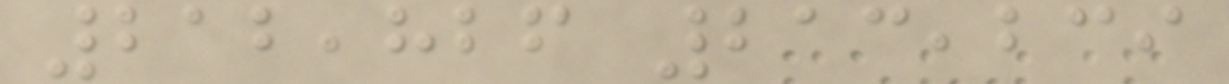212,826 213,239
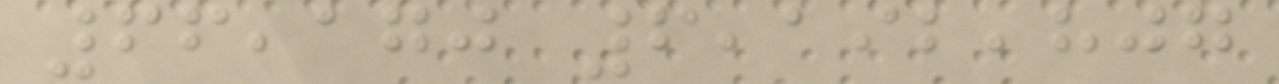66,170 6,192,807
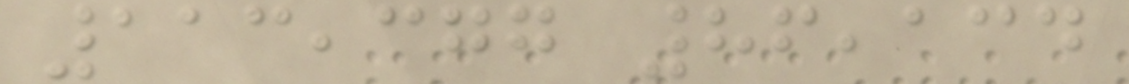113,377 86,134
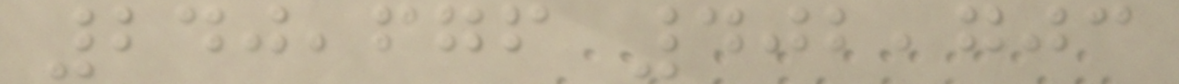240,676 402,703
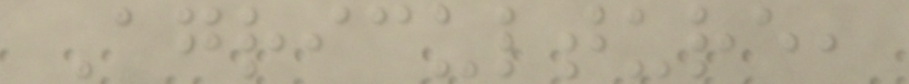Agriculture,
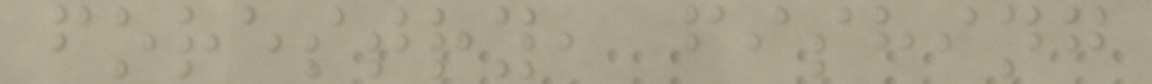forestry, fishing
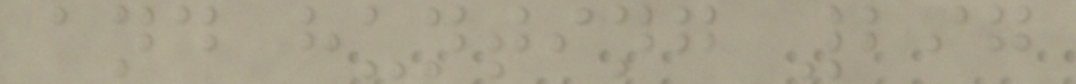and hunting 297
